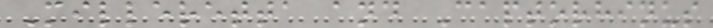Milleretta and Captorhinus
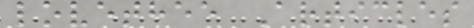lovethee Articles
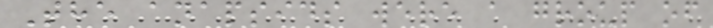The anapsids were a group of
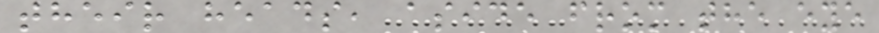their heads, aside from the eye
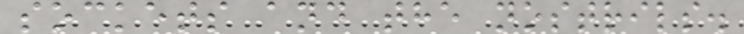sockets and the nostrils.
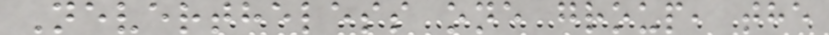Nevertheless one group, the
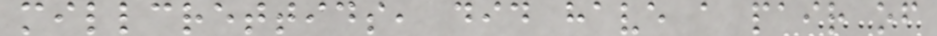millcrettids, did have a pair of
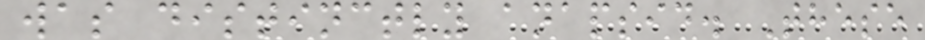was distinctly anapsid. These
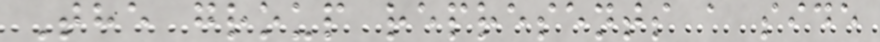The group represents a side
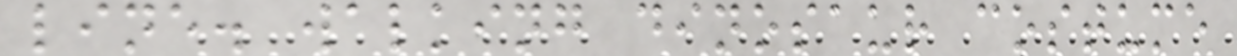line. walking dinosaur costume
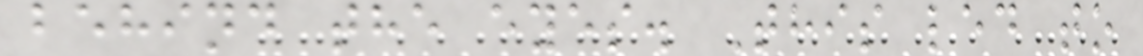behind the eyes. This led to
